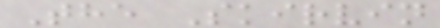The Skirvin
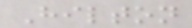Hilton
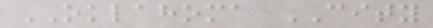OKLAHOMA CITY
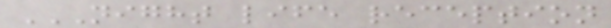NIGHT LIFE RECEPTION
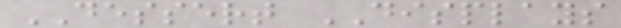DESSERT DISPLAYS
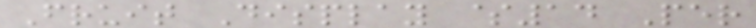Fruit Display $14 Per
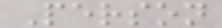Person
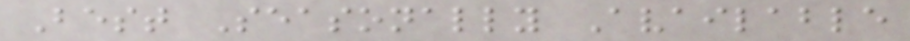Best Seasonally Available
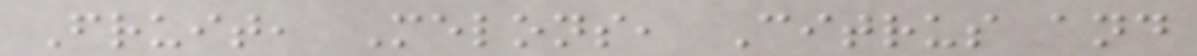Fruit, Melons, Citrus and
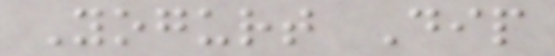Yogurt Dip
